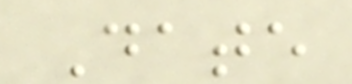Date
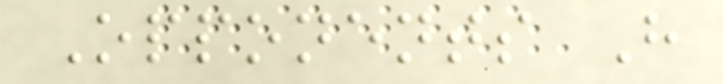Opponents H
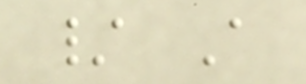/ A
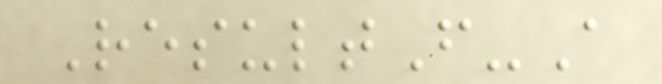ResultF-A
